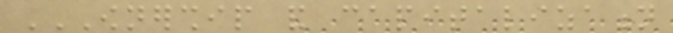OWNERSHIP AND CAPITALIZATION
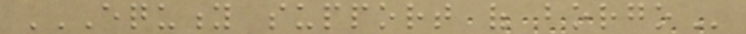EQUITY SUPPORT OF BORGO
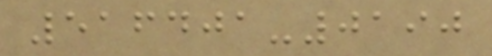516401-0190
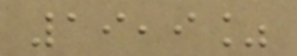19,9%
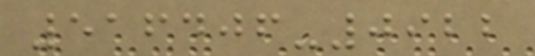516406-0922
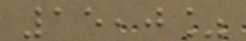15,0%
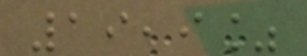19,9%
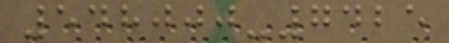548000-7425
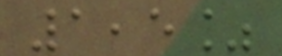1,5%
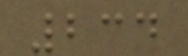234
